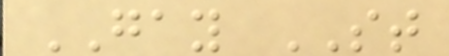GAY ST
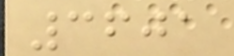3601
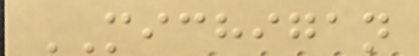MICHIGAN
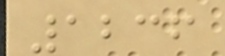1236
